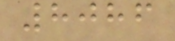8086
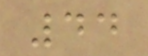44
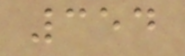354
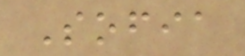Sofia
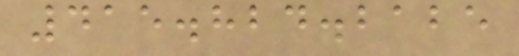415.824.2125
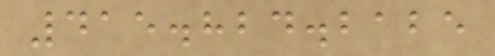415.824.2125
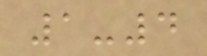1-4
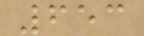653
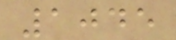1045
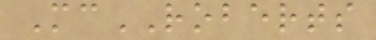McROBERTS
